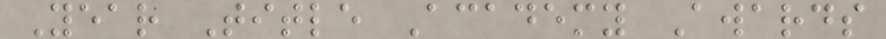Year Title Academy Awards
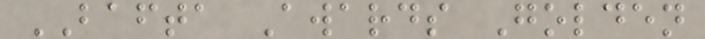BAFTA Awards Golden
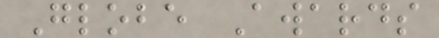Globe Awards
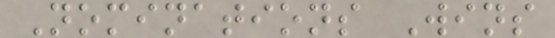Nominations Wins
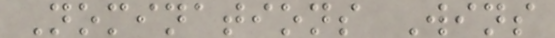Nominations Wins
